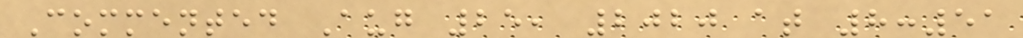Commented Aug 25, 2020 at 8:51
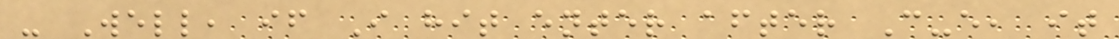- Well, if I hit enter after C-e, it
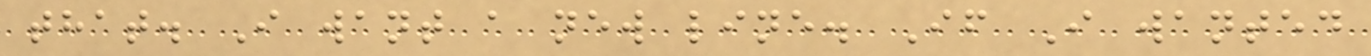that. I want a new line. If I wanted
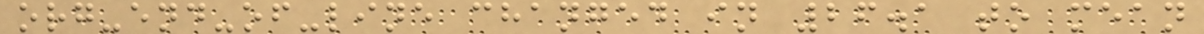org-end-of-line changed in 26.1 to mean
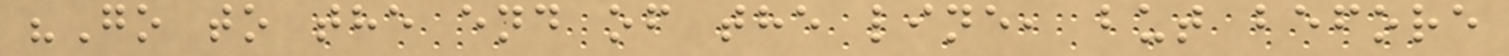"Go to the end of the line, but before
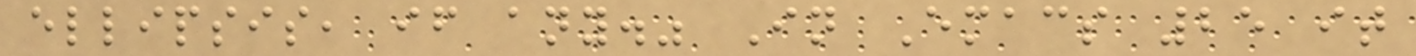ellipsis, if any." In Emacs 25 it
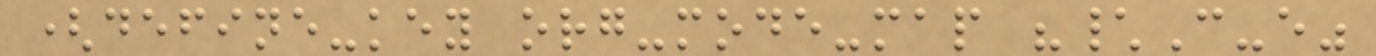(define-key org-mode-map "\C-e"
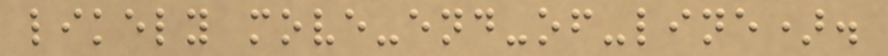likely move-end-of-line).
